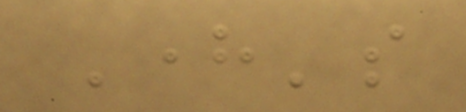Here's
